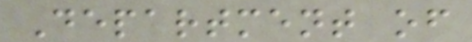Department of
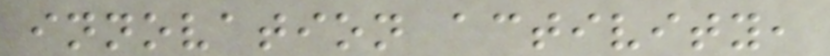innovation activity,
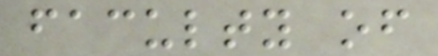faculty of
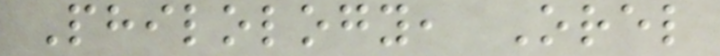Philology, Orel
